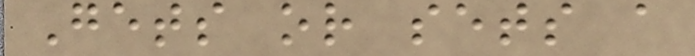Gets or sets a
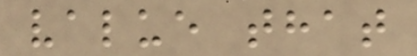value that
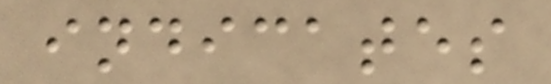indicates
